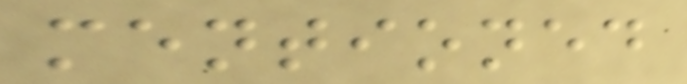mentioned
